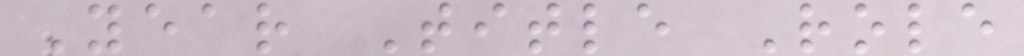Year Title Role
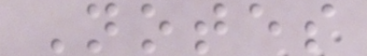Notes
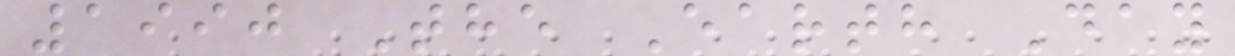1990 The Earth Day
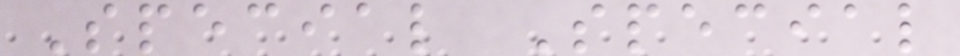Special Special
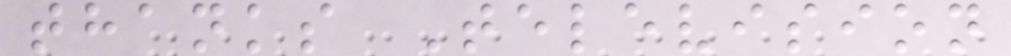thanks Television
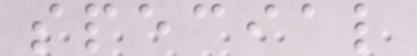special
